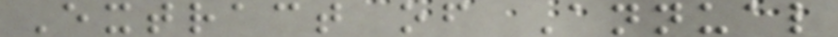Extract of Annual
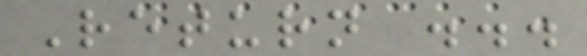Return ...
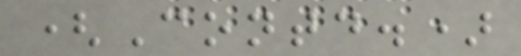(Contd.)
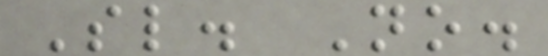Sl. No.
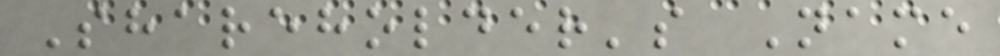Shareholder's Name
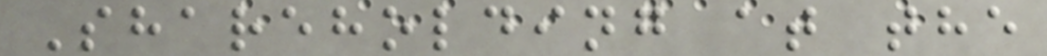Shareholding at the
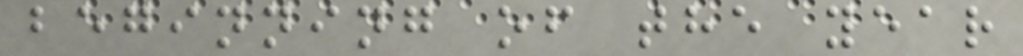beginning of the year
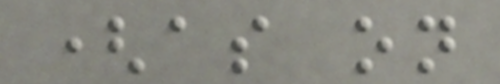(as on
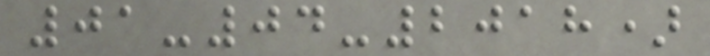01-04-2018)
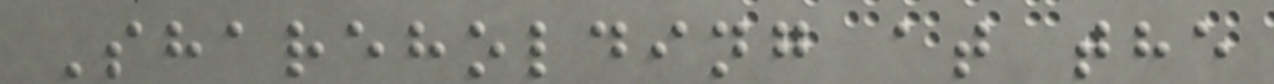Shareholding at the
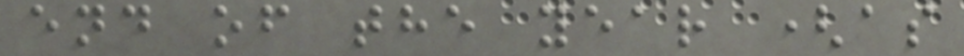end of the year (as
